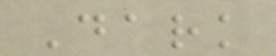Dark
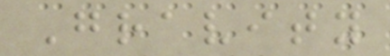Gravity
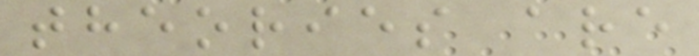theories are
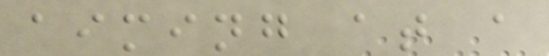aiming at a
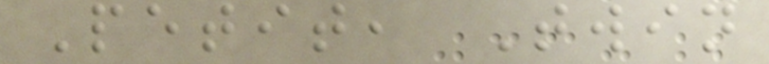Petit, Twin
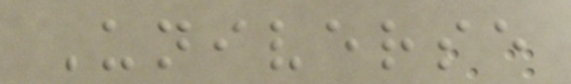Universe
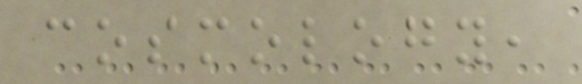cosmology,
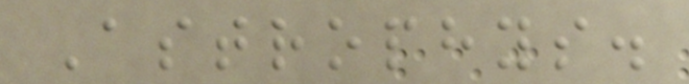Astrophys.
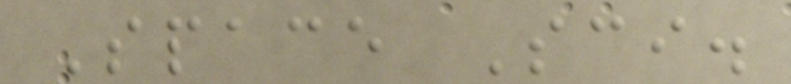Space Sci.
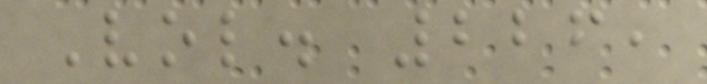Vol. 226,
